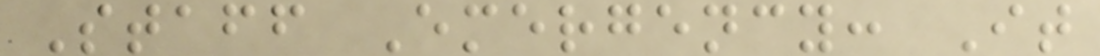Staff Emergency: It
